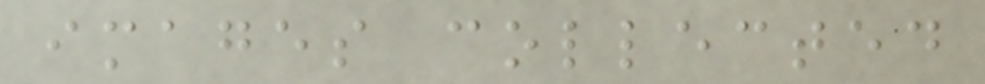images collected
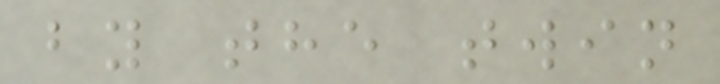by the twin
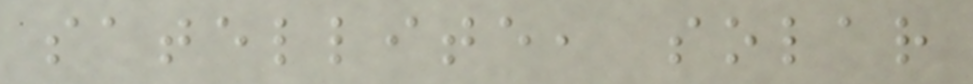satellite, solar
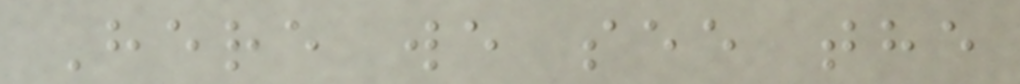Here we see the
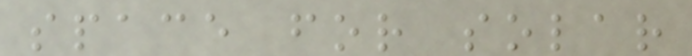space for solar
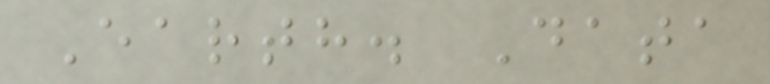Earth. Data
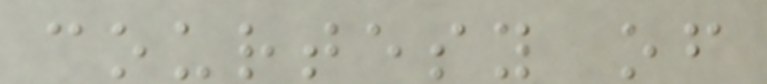courtesy of
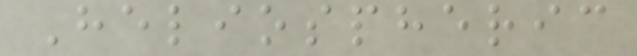Heliospheric
